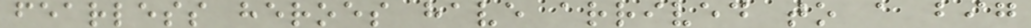fearless heroes have arrived to a big
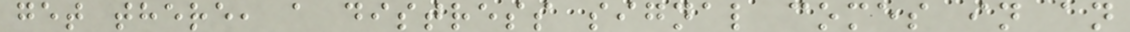get there, a distress signal comes in an
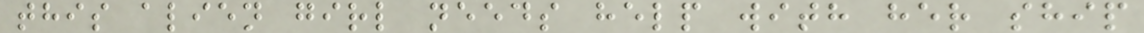this alien girl needs help with her ship
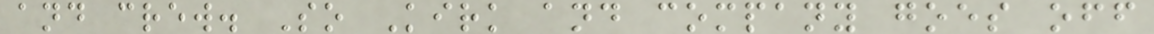and crew. So Kirk and company goes off
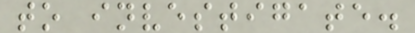to investigate.
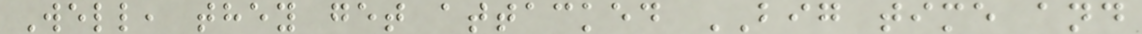Well, they get attacked BIG time and
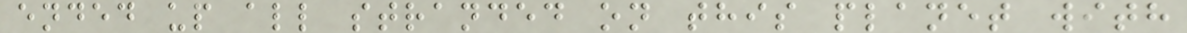ended up all stranded on this planet with
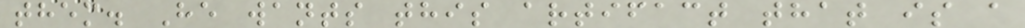them. He wants this artifact that is a
